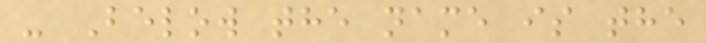- Below the name is the
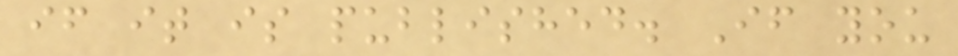if it is published. If you
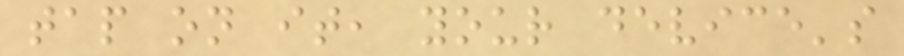tap on it, your device's
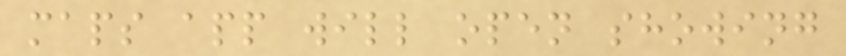maps app will open showing
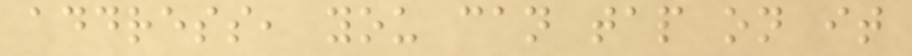address, you can tap on it
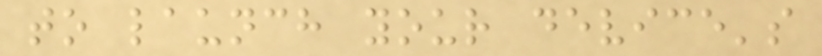to launch your device's
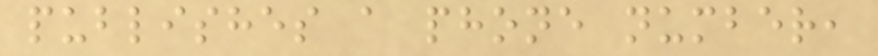publishes a phone number,
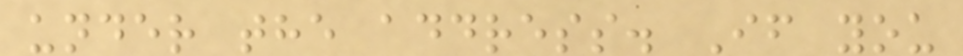under the address. If you
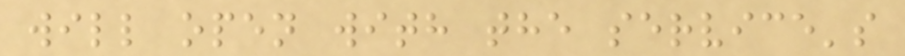will open with the service's
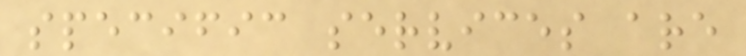specific services are
